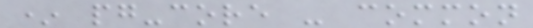* pg-core - common
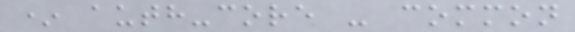* auth-core - common
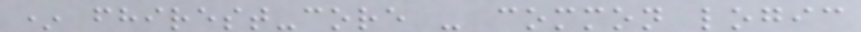* fhirest-core - common logic
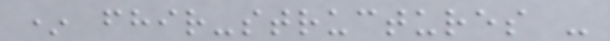* fhir-structures -
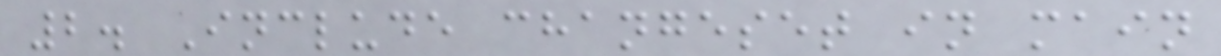2. Include changeset in main
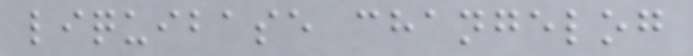liquibase changelog
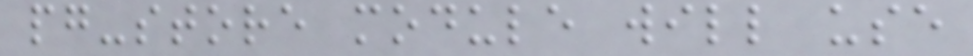pg-store module will use
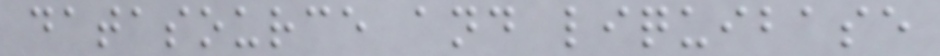datasource and liquibase
